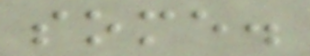some.
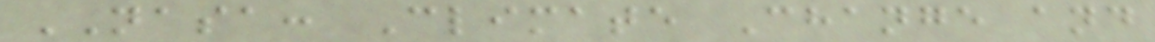NASA: Climate Change and
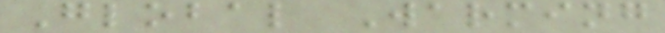Global Warming
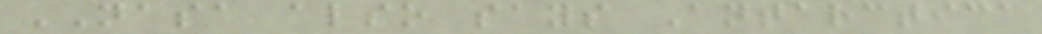NASA also says Antarctica
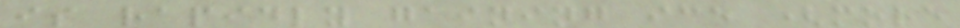is rapidly gaining ice (more
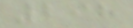298
